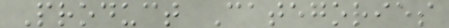Product Categories
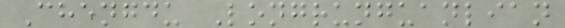Chengdu Longrunguanlian
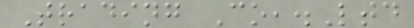Trading Co,.Ltd
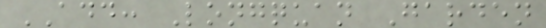ADD: Longquan Garden
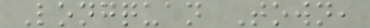Longquan Town,
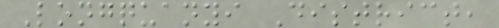Longquanyi District,
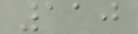110
